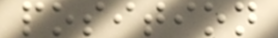position
